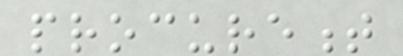procurement
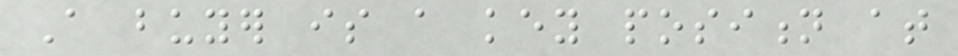A buyer is a key position at
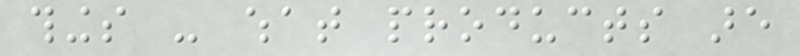things - what products are
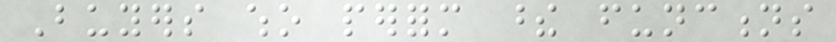Buyers who perform these functions
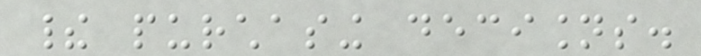their purchasing decisions.
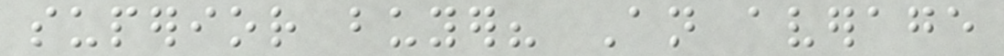superior buyer? An average
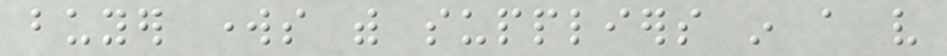buyer works with suppliers in a very
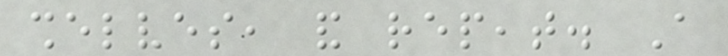shelves, and repeat. A
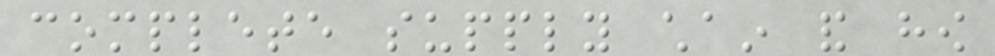complete supply chain and how
